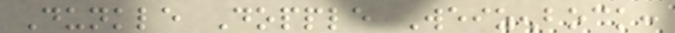Dunkle Dopple Weizenbock:
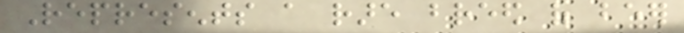Represents a rare breed of beer
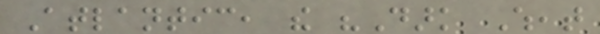Atlantic, the "Dark Wheat
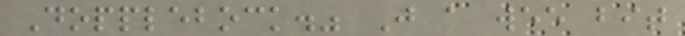Dopplebock." Just a wee bit
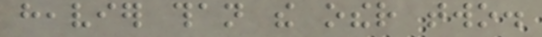heavier than the other two.
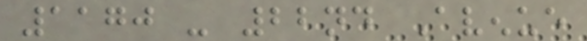1170 - 22nd Avenue
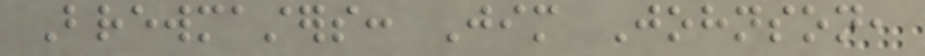Brewmasters: Jim Johnson,
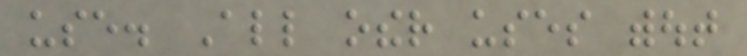use. All other uses without
